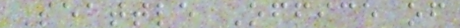Seattle Office of
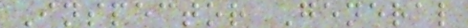Inspector General
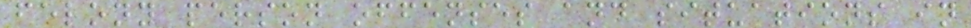felony person offenses and situations in
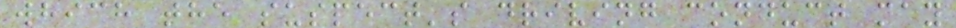which the suspect's driving conduct may
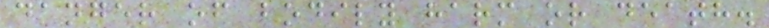danger of bodily harm or death.
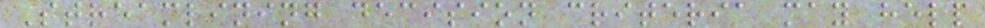Streamlining decision criteria may help
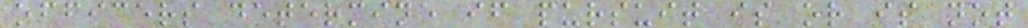officers determine if pursuit is or is not
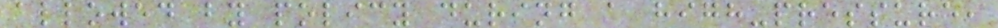allowed by policy during a high-pressure,
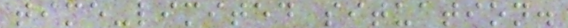time-limited situation.
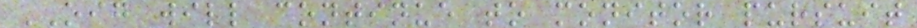OIG will continue to monitor pursuit
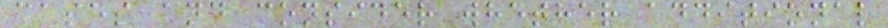cases and consider whether additional
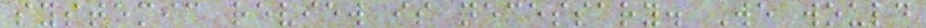systemic review is necessary. We would
